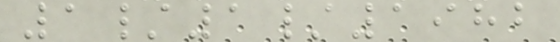1/1/1982
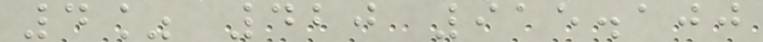4% 420 915.100
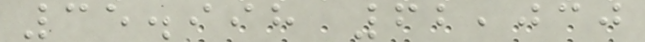35.998 62,030
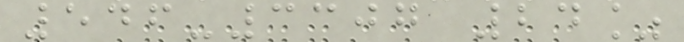546-3307 24%
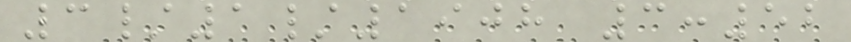3/1/1908 3:52
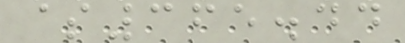$365.44
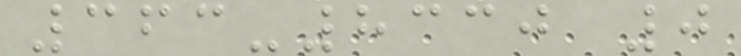363-8330 0
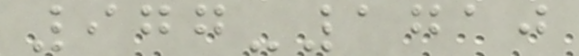977-1710
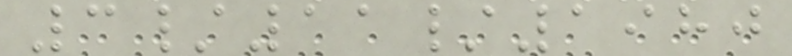3/11/1980
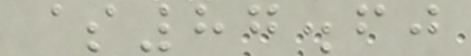$87.60
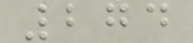274
